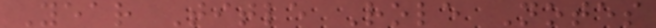Year Title Role Notes
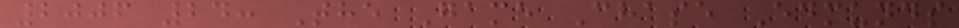2006 24: The Game Chase Edmunds
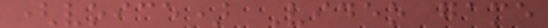(voice) Video game
